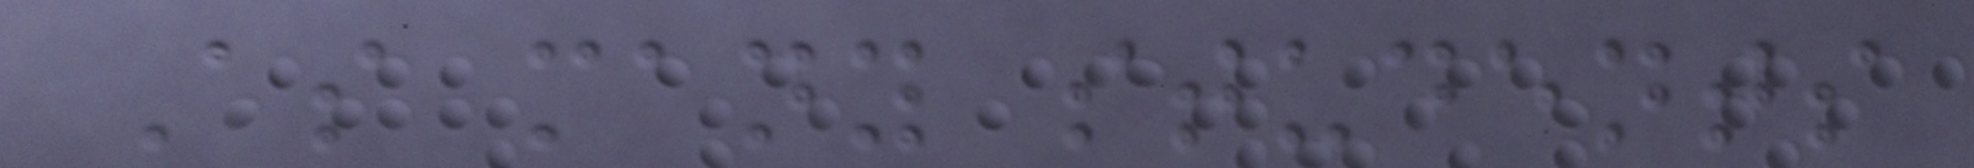As many students
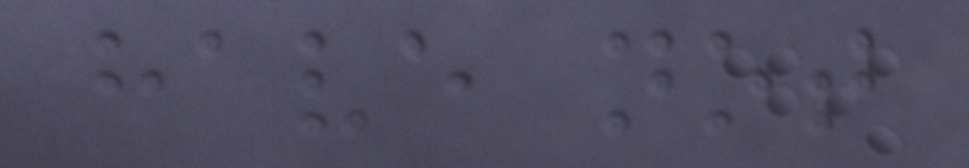have not
